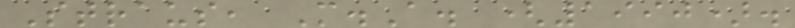Straus, M.A. (1990).
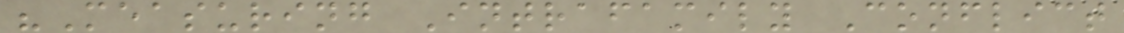"Measuring Intrafamily Conflict
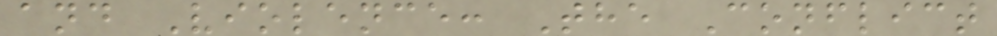and Violence: The Conflict
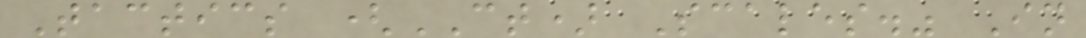Tactics (CT) Scales." In
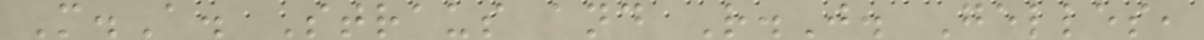M.A. Straus and R.J. Gelles,
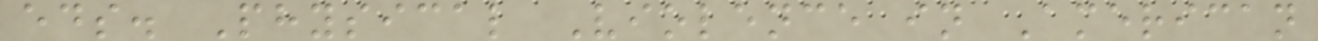eds. Physical Violence in American
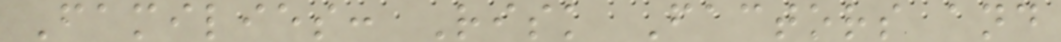Families: Risk Factors and
